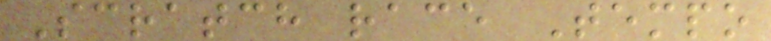Scratch race Tempo
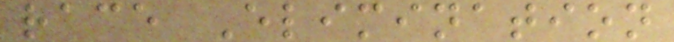race Elimination
